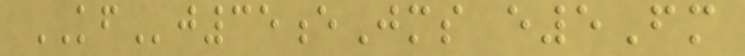KFj35eJms e5Fm
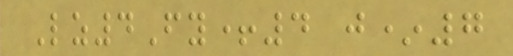Lz4Fy+4 j*7
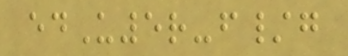edU5r-f/g
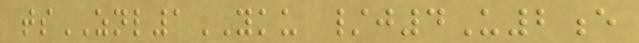tsZNL1YKU /j4U2e
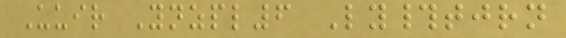Uuir Ynzpl6 Ly#tjrn
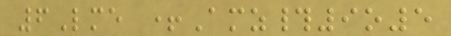6Lme +Amz#9o5
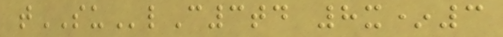tSUlC3td 8x*3
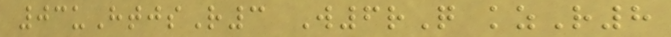03uHtjsR3 W6rQ kzR8
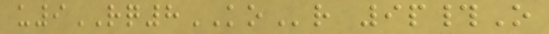u9RQ8KOr 9p#O
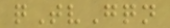qTvGqn
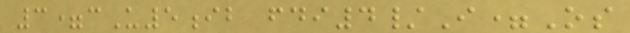3=cU5ib fdi4/I=Os
